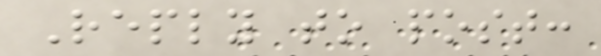Reply to post:
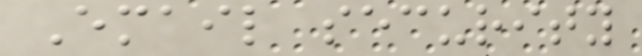Email security
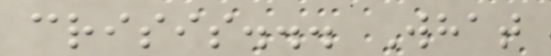crisis... What
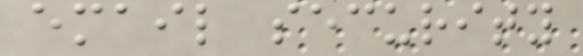email security
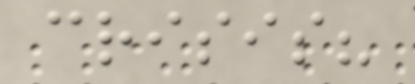crisis?
